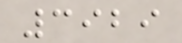3929
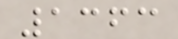1363
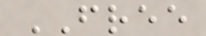FREE
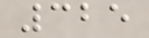325
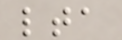lta
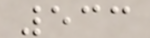533
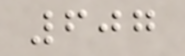607
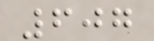607
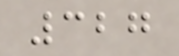327
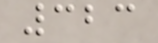323
